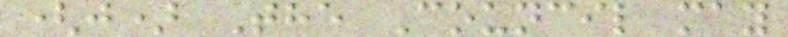(j) The Council may
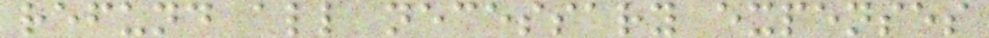refund all necessary expenses
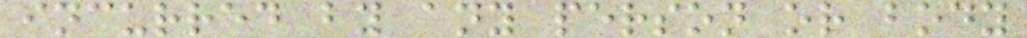incurred by any person or body
